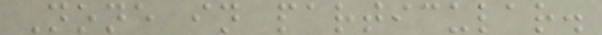None in particular.
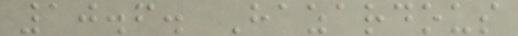10.6. Hazardous
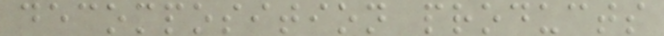decomposition products
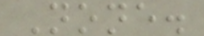None.
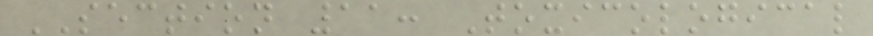SECTION 11: Toxicological
